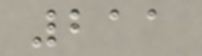211
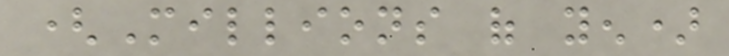(Millions of yen)
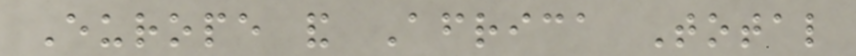Europe and Africa Total
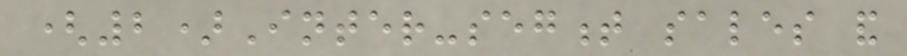(2)Inter-segment sales and
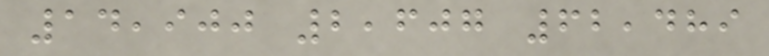14,900 2,607 62,489
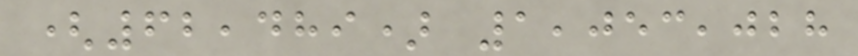(62,489) 1,053,028
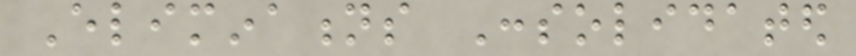Eliminations Consolidated
